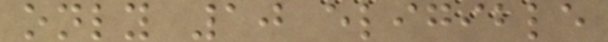only 10 eligible
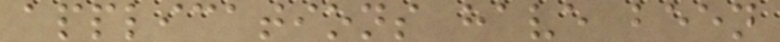applications have been
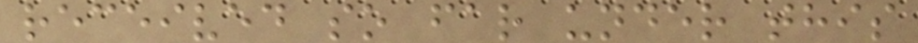received so far under this
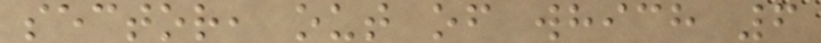sector, out of which 6
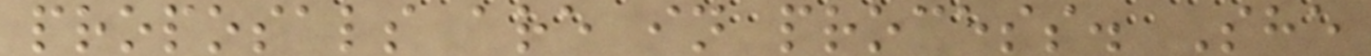proposals are in process. She
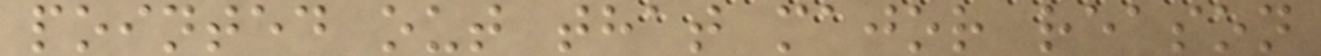pointed out that major reason
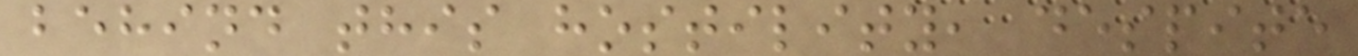behind this hostility, despite
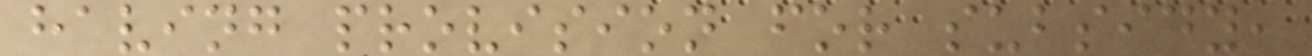having provision for subsidy,
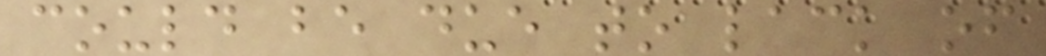could be due to lack of
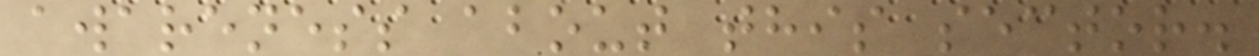awareness about this sector.
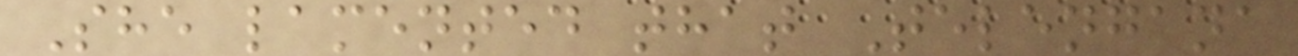She lamented that Telengana
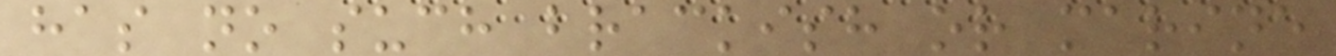has no such brackish or marine
